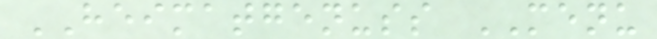HEIMATGENUSS MENU
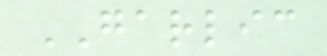GARLIC
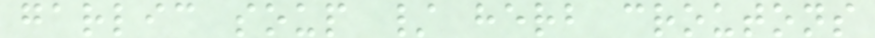garlic soup / herb croutons
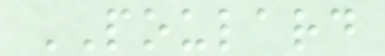POULARD
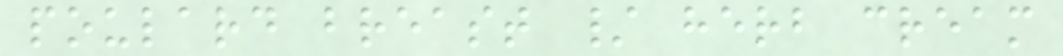poulard breast / herb cream
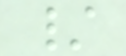/
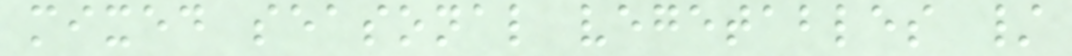mixed seasonal vegetables /
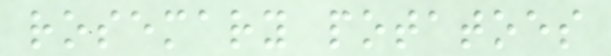rosemary potatoes
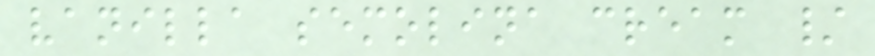vanilla semolina cream /
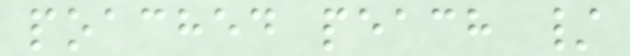poached peach /
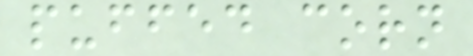puffed corn
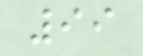99
